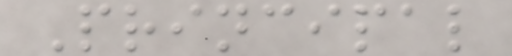Principal
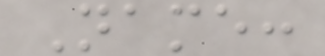Name:
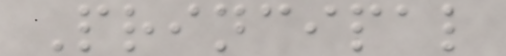Principal
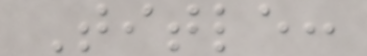Title:
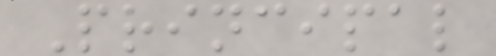Principal
